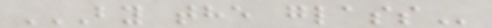BY THE GLASS
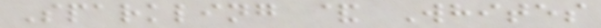Sparkling & Whites
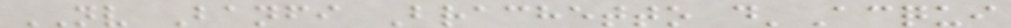NV Banfi Brachetto d'Acqui
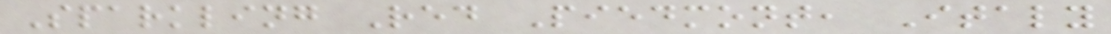Sparkling Red Piedmont, Italy
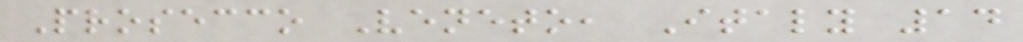Prosecco Veneto, Italy 14
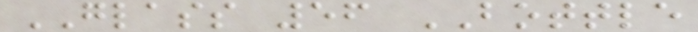GLASS 56 BOTTLE
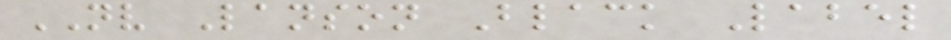NV Lanson Black Label
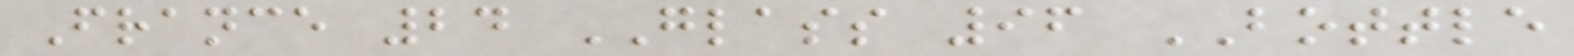France 24 GLASS 96 BOTTLE
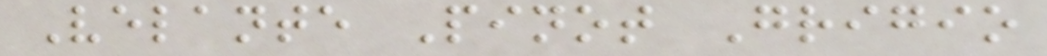Velante Pinot Grigio
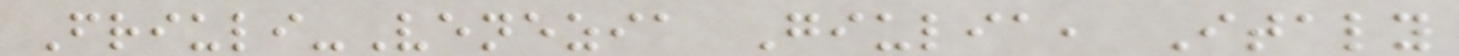Friuli-Venezia Giulia, Italy
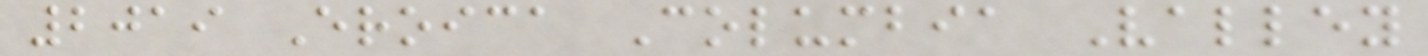2019 Eroica Columbia Valley
